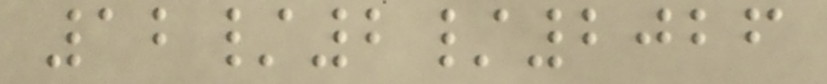12/2/2026
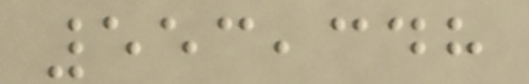553,348
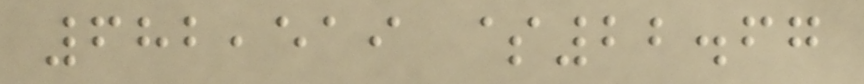682,519 $22.67
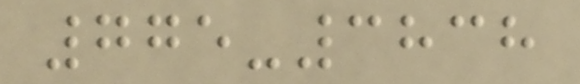775-3838
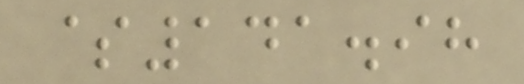$141.98
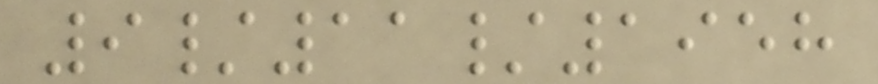9/11/1958
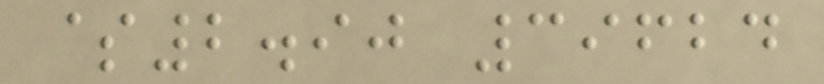$2.90 39624
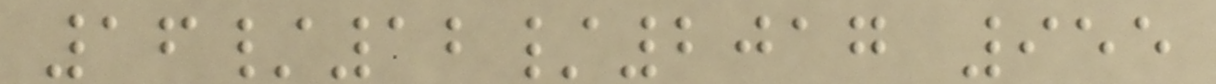16/12/2017 955
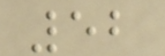52
